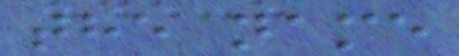the name
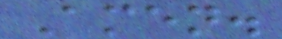Amen.
